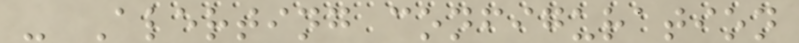- Alerting configuration
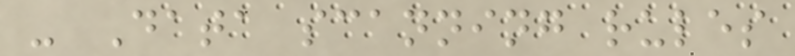- Data scanning rules
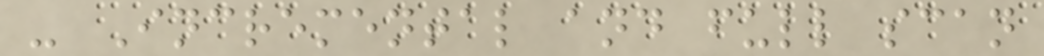- Incremental and full scan
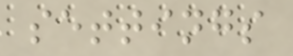settings
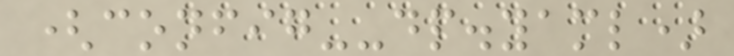(config--dp.yaml)
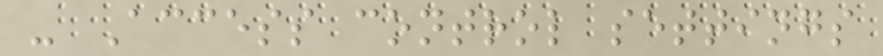- Access control settings
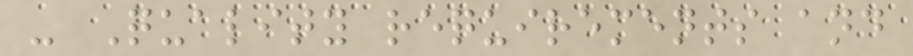- Quality requirements and
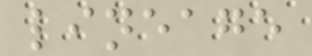lineage
